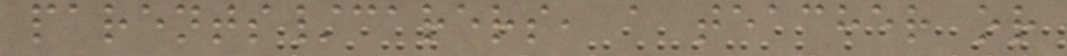parents/carers, a teacher or
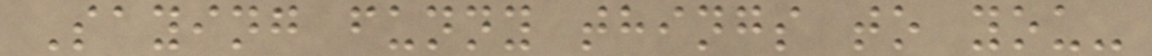Saying funny things to you-
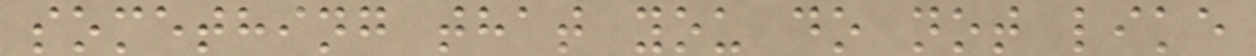something that you do not like
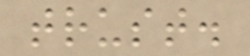trust.
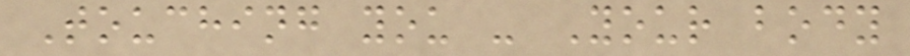Touching you - Your body
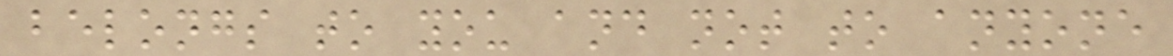belongs to you and not to anyone
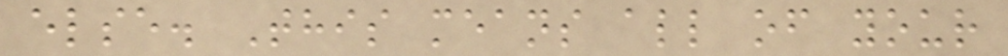else. This means all of your
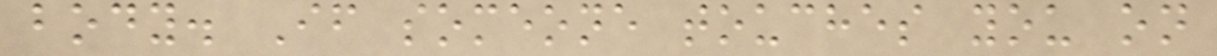body. If someone touches you on
